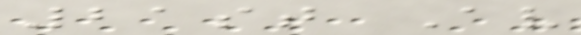21st Av
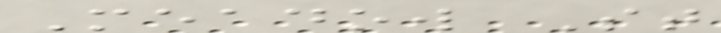Meadow St
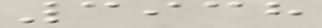3938
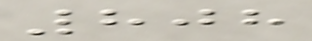808
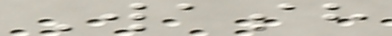Wash
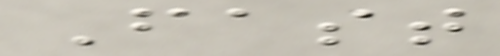Fast
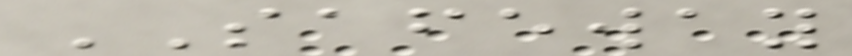SAFEWAY
